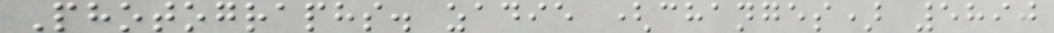Photographs. zadie (changes) 5890
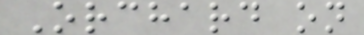Orchard on
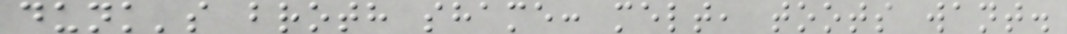dunk's broth shame: melt, toots want.
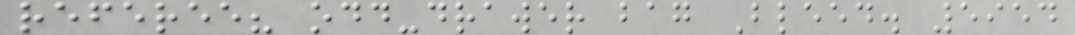referee? odd-drawer bag Bleed. 5954
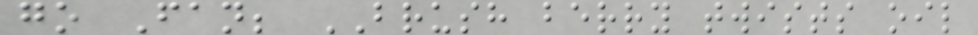go Fan; BRUSH berry twists oil
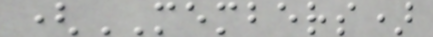(MEMBERS)
